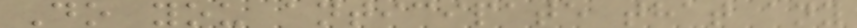Do you anticipate that any
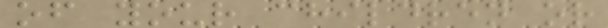of your children or
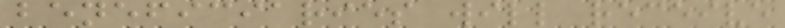beneficiaries will receive
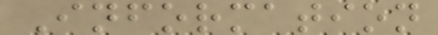Information
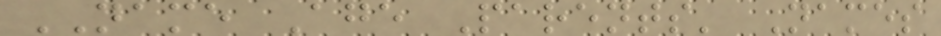NAME Age Parents' Names
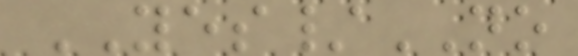YES/NO
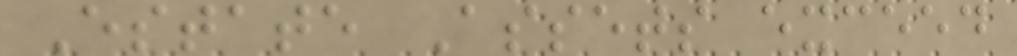Estate Assets exceed
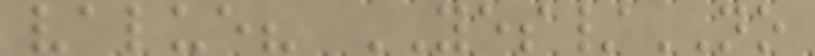value? YES/NO
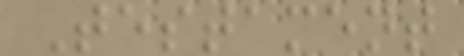Testament
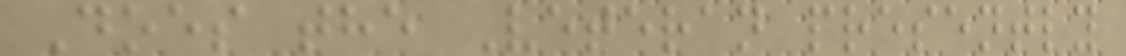Does the Veteran presently
